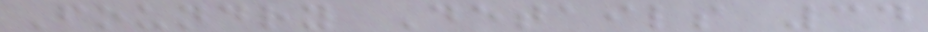Foundry Details 34
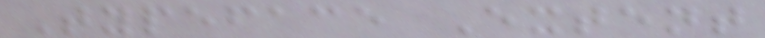Typeface Extent
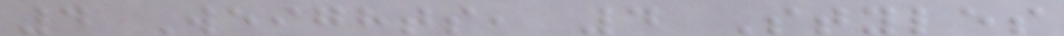4 Weights, 4 Styles
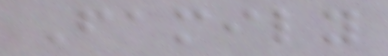Family
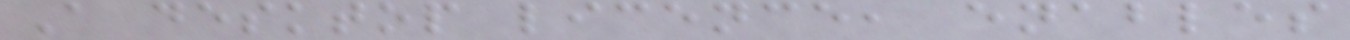A desktop licence, enables
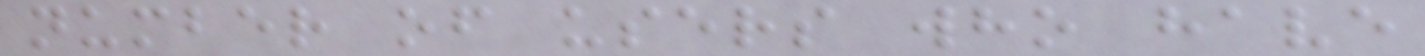number of users who have
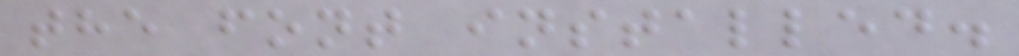the font installed.
